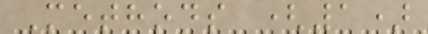Methods (1)
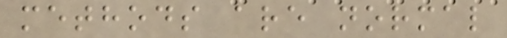methods are normal
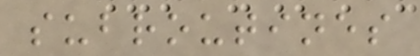subroutines
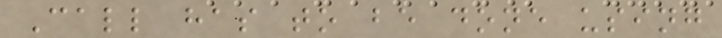Call has to be done using
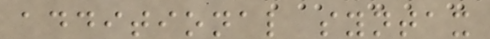additional syntax
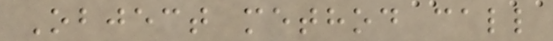Object method call
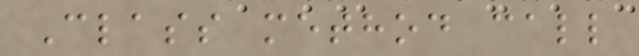Class method call
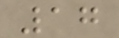17
